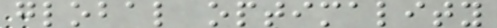global optimality
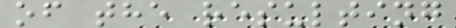of the resulting
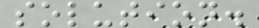solution.
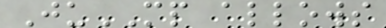JuMP allows
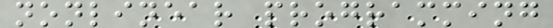nonlinear programming
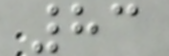83
